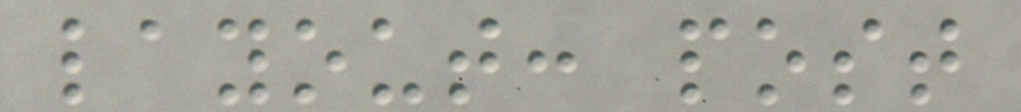layout: post
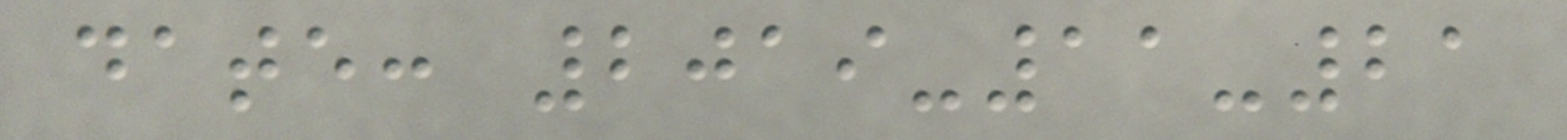date: 2019-11-21
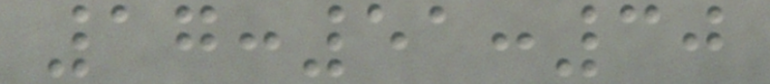17:51:30
